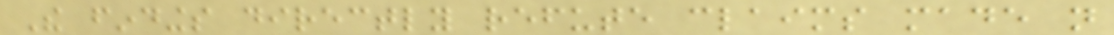The findings directly refute claims made not
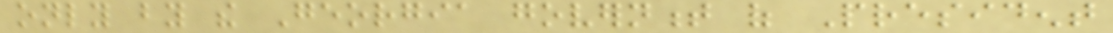only by the Georgia government of President
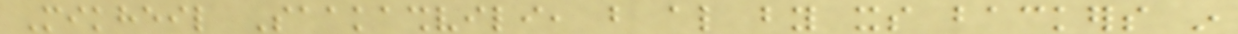Mikheil Saakashvili, but also by its backers in
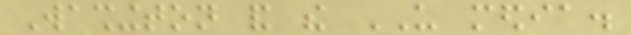Washington and the US media.
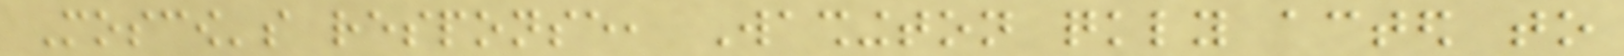Moscow's response, Washington quickly acted to
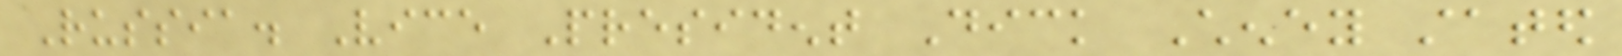Russia. Vice President Dick Cheney stated
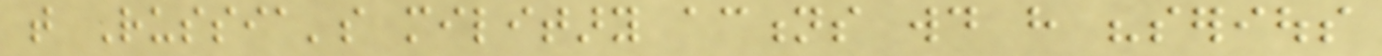that Russia's military actions would have "serious
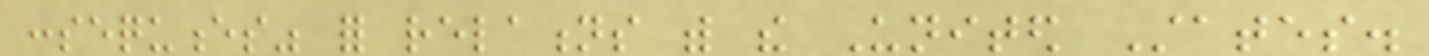consequences" for relations with the United States.
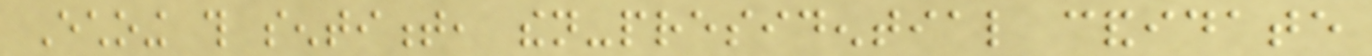Echoing this sentiment, then-presidential candidate
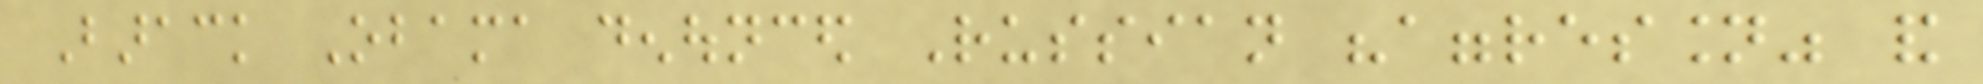Barack Obama denounced Russian "aggression" and
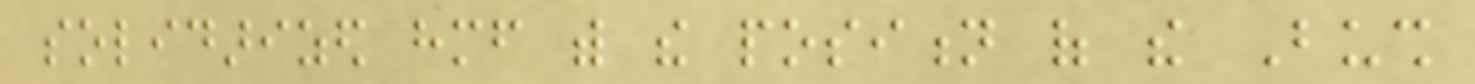solidarized himself with the position of the Bush
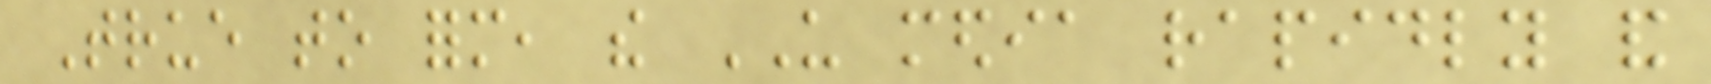True to form, the US media rapidly and
